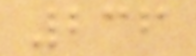236
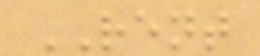RENT
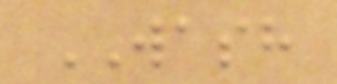WASH
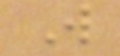W
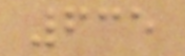635
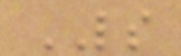LS
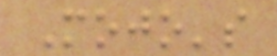Mojo's
